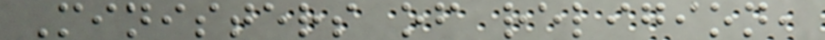Ministers of religion,
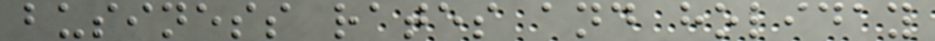business rates and holiday
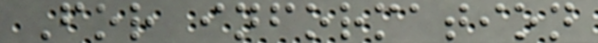For information
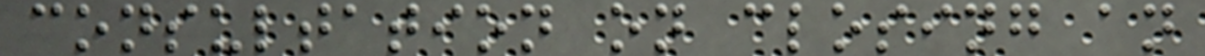consultation on closing an
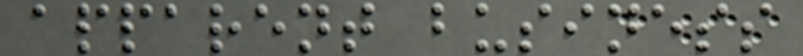apparent business
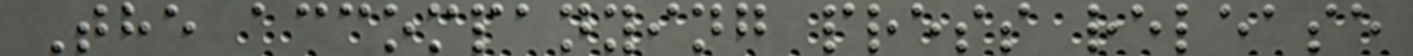The accompanying press release
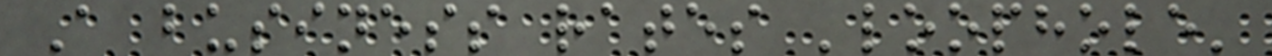A business rates 'loophole'
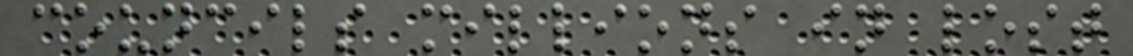councils millions in lost
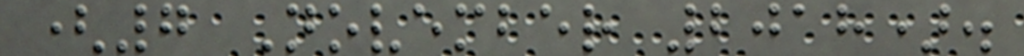(7 November 2018).
